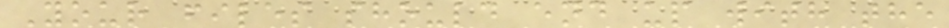Your files should end up with the
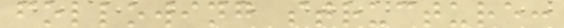following structure:
